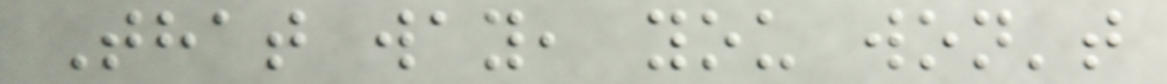That way, you won't
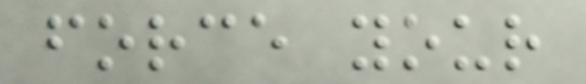force your
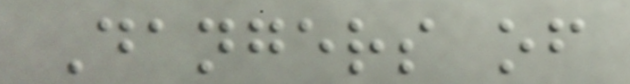Dangers of
